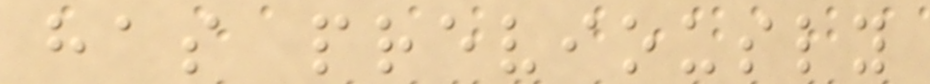has previously
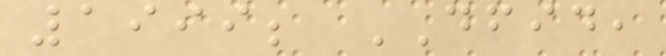1999; DFID,
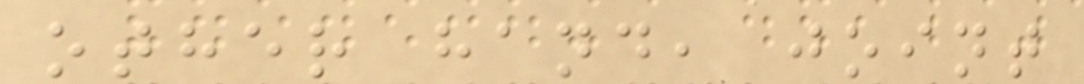other hand, joint
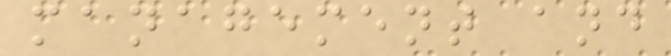management and
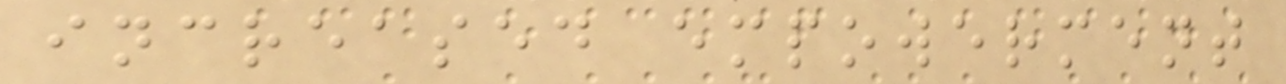increased empowerment
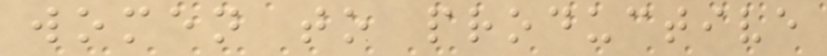women to productive
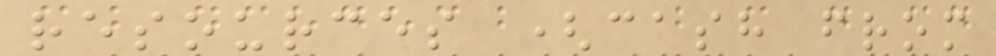resources (cash from
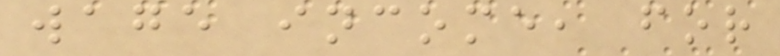wage income, for
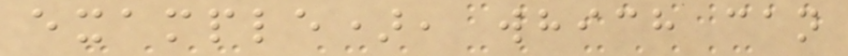example), which can
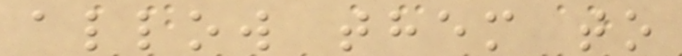allow them to
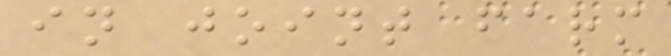in joint farm
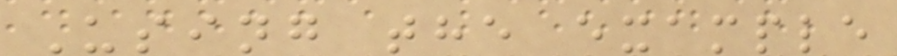Using the example
